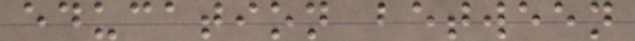education between
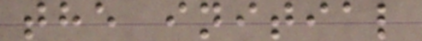the initial
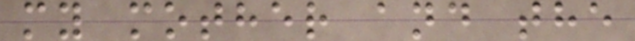my mother and the
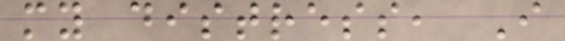my distress, I
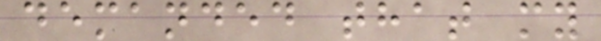demanded that my
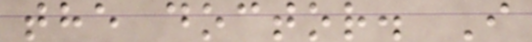the doctor. I
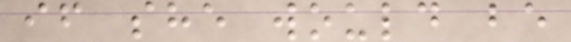if she would be
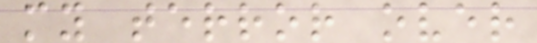my terror over
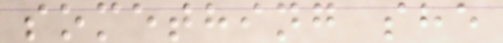something she
